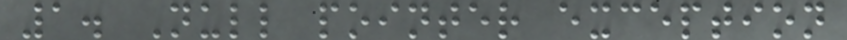1. Null pointer exception
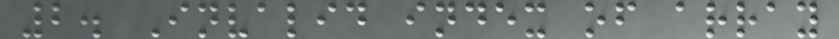2. Invalid index of array
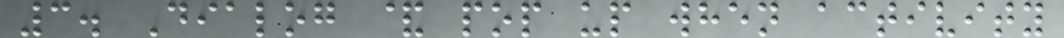3. Dialog & pop up when activity
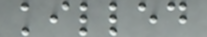killed
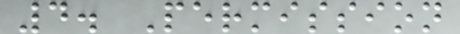4. Permission
